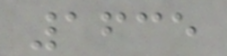1635
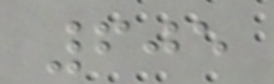605
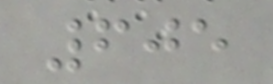605
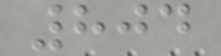804
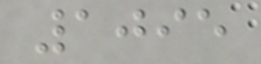1095
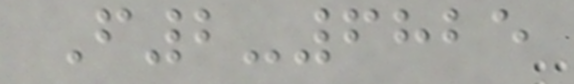F2-6825
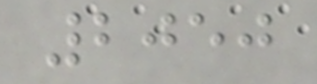2050
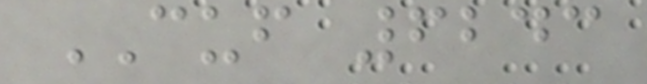CUF 6243
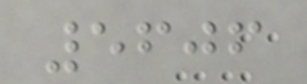5606
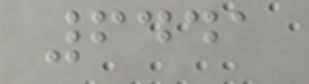6441
